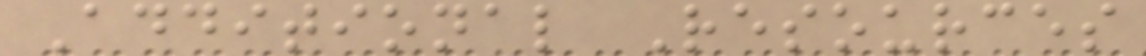Additional Resources
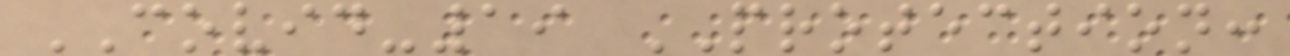COVID-19 PROTECTION:
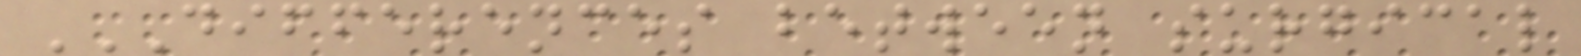DIFFERENCES BETWEEN SURGICAL
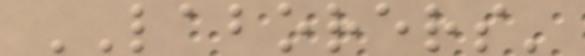LABORERS'
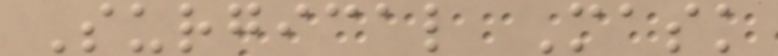Surgical Mask
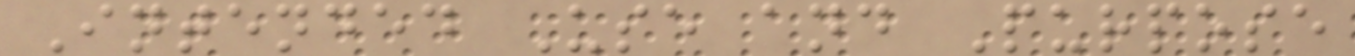Intended Use and Purpose
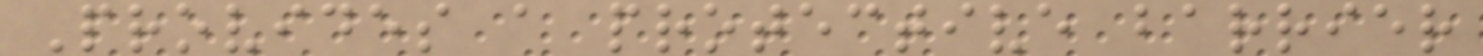Provides a protective barrier
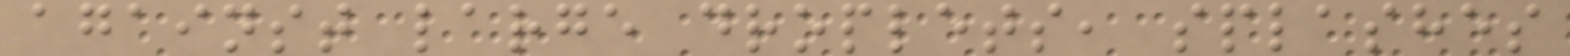against large droplets, splashes
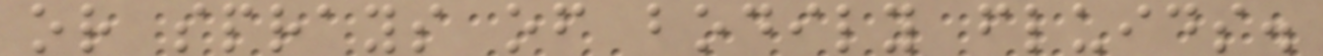or sprays of bodily fluids.
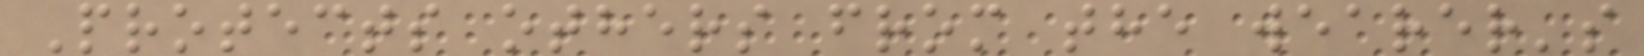Protects others from the wearer's
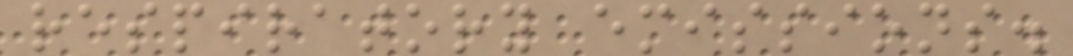respiratory emissions.
